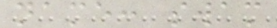name: swam
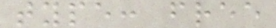type: free
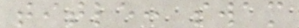title: swam
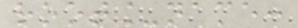root_name:
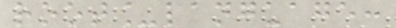root_language:
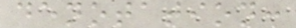denotation:
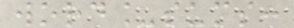word_sums:
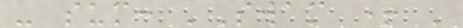- sum: 'Swam + '
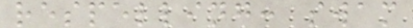respelling: swam
